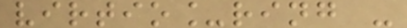virtio_ring -
